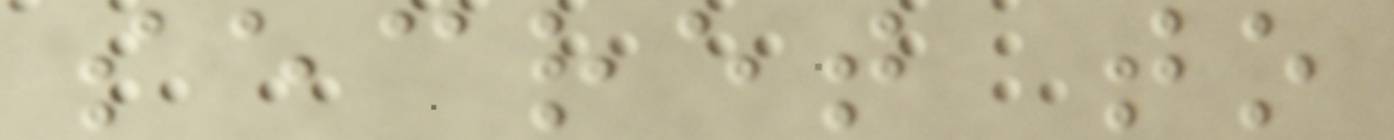secret to
